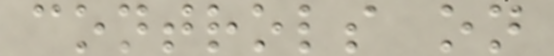controls on
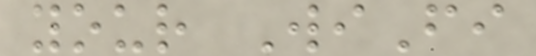your WiFi
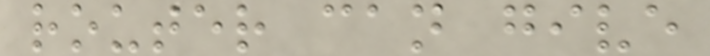router can give
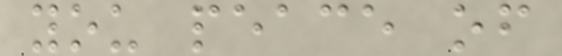you peace of
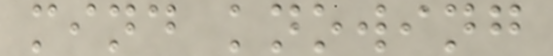mind knowing
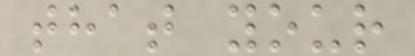that your
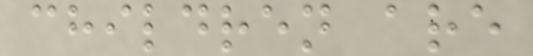children are
